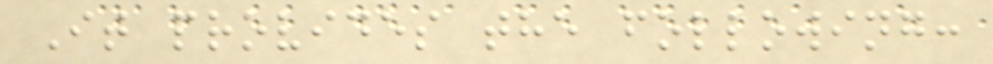It provides the following:
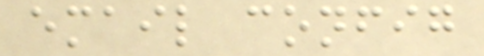email config
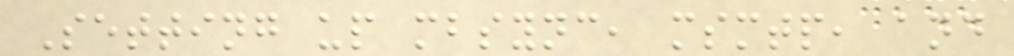Setting up mbsync, msmtp, and
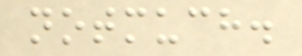notmuch.
